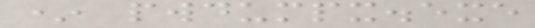* pwdumpx.exe
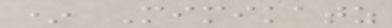* Mimikatz
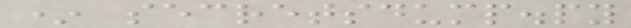* secretsdump.py
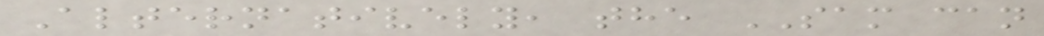Alternatively, the SAM can
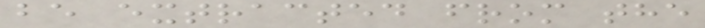be extracted from the
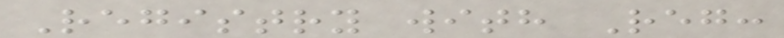Registry with Reg:
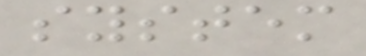system
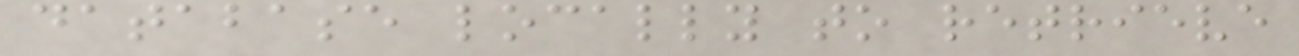database locally to retrieve
